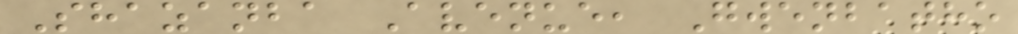Shazanba Avenue, Gwenbatho
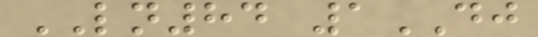LN84 1DJ
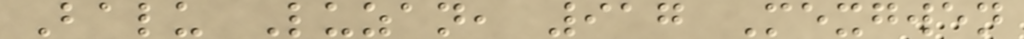Balu Luzan, 917 Mexgwen
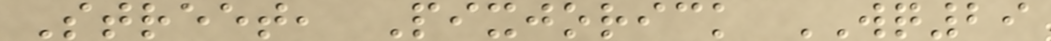Street, Pixjorick WQ29
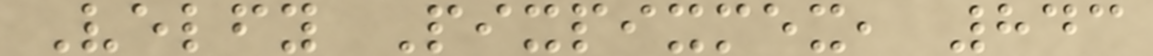Velfy Pixpixmex, 843
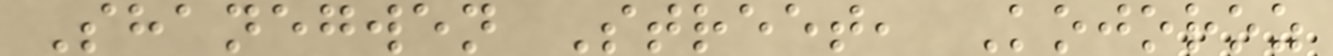Shanegwen Street, Kojoroz
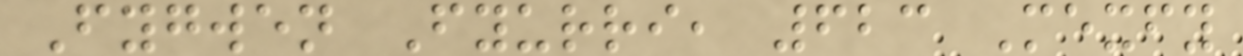Fygwen Fyurri, 623 Mexfy
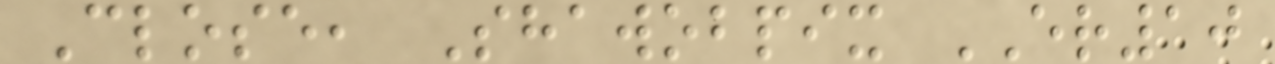Close, Shawobpix ER10
